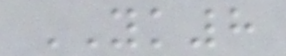YK8
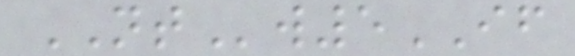NTw5IF
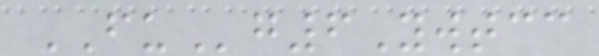FUg6Ywtcc
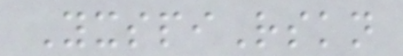YxspiRskn
